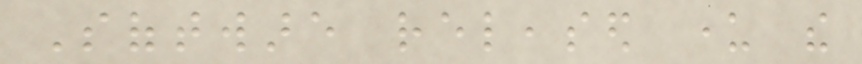Software released under the
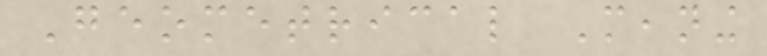Geometrical Meaning
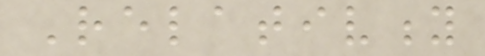Relativity
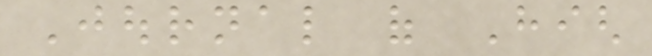Journal of High
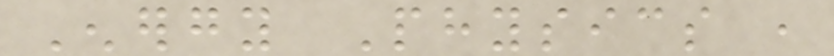Energy Physics ,
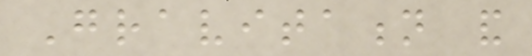Gravitation and
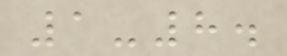1-8.
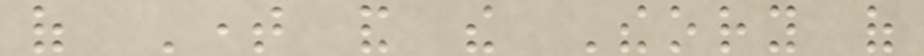of Time and the Theory of
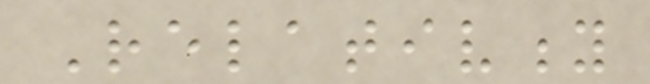Relativity
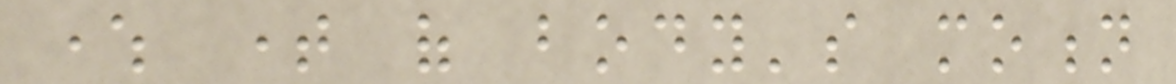where time of body's motion
